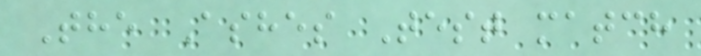The Ashes Test match
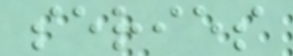series
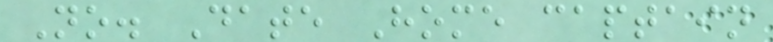No. Date Home captain
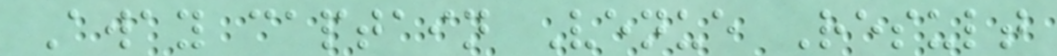Away captain Venue Result
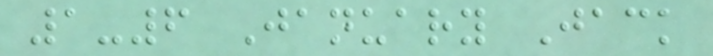1-6 January Jack
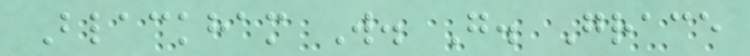Blackham W. G. Grace
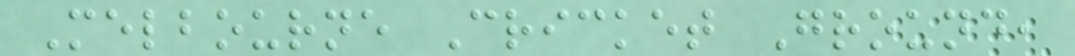Melbourne Cricket Ground,
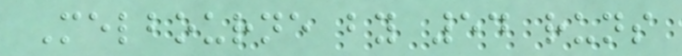Melbourne by 54 runs
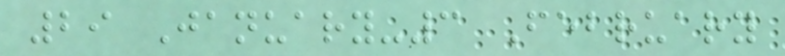29 January-3 February
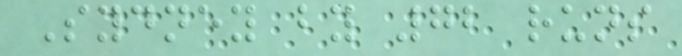Sydney by 72 runs
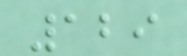129
